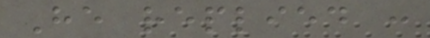He replied :
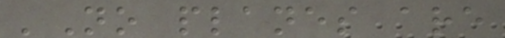'No planes are
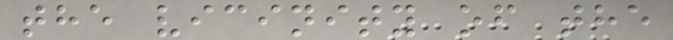the vicinity of the
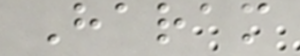Haram
